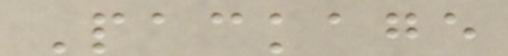Package
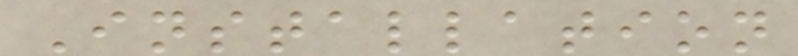Installation
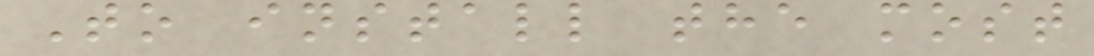To install the most
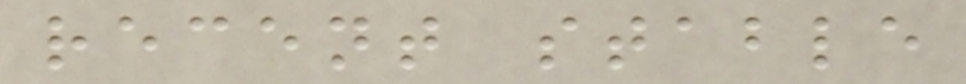recent stable
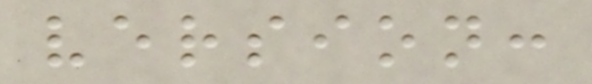version:
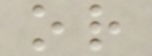or
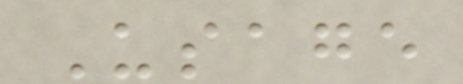Usage
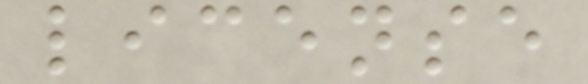license
